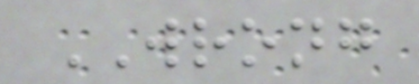WRONG
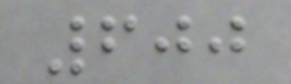600
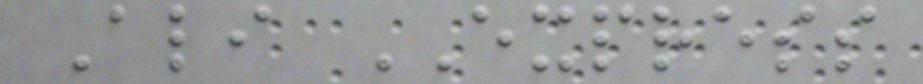Ali EXPRESS
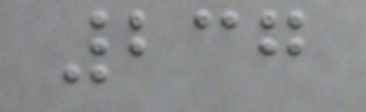237
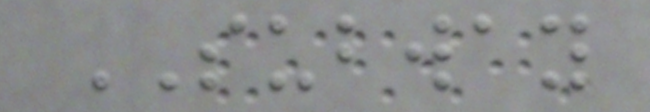SUBWAY
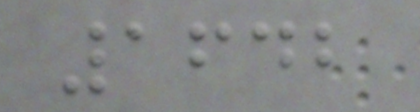1642
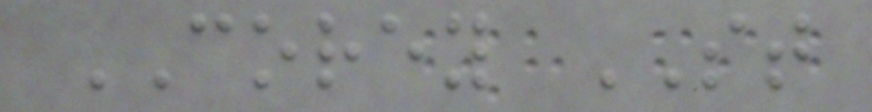COREY ST
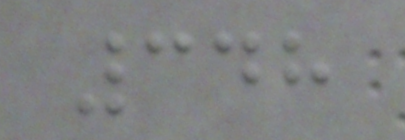348
